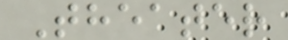Theater
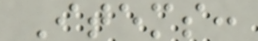Items:
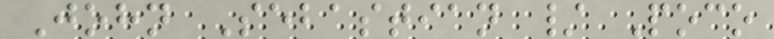John Sebastian / Poco
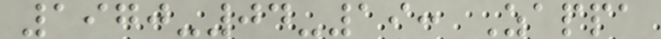1970-04-19: Zappa
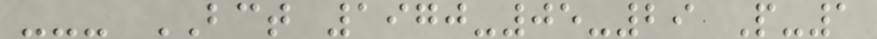--- BCT 1970-05-29 P-1
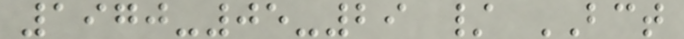1970-05-29 / BCT
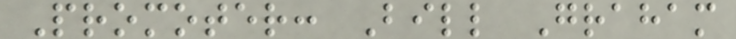Promoter: Bill Graham
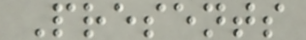Presents
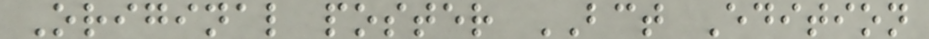Original poster BCT Edition
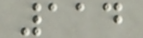114
